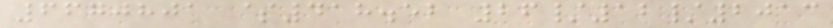6670801 $418.52 26/12/2013
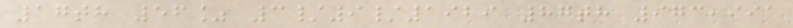17th 56% 3/9/1929 87th 973,991
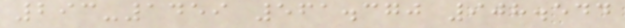293-1459 561.370 908.544
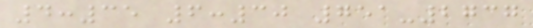4:35 6:30 751-2737
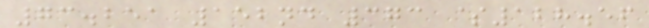73.251 152nd 373 $128.56
